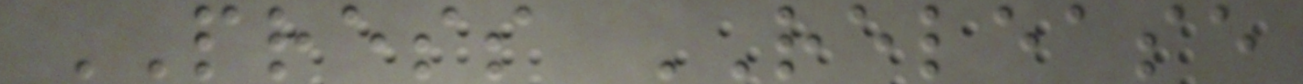PRESS RELEASE
